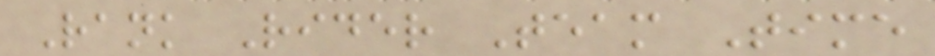Rank Rider Team Time
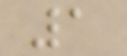1
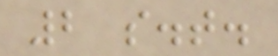2 s.t.
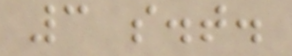3 s.t.
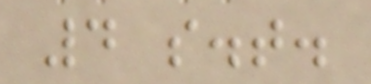4 s.t.
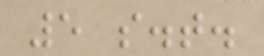5 s.t.
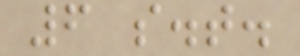6 s.t.
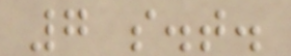7 s.t.
